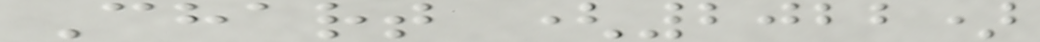Chart (2022)
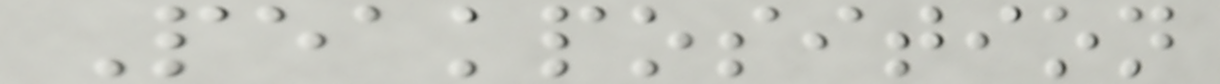Peakposition
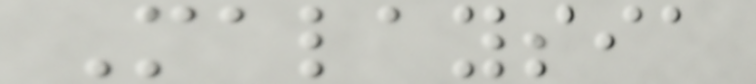Malaysia
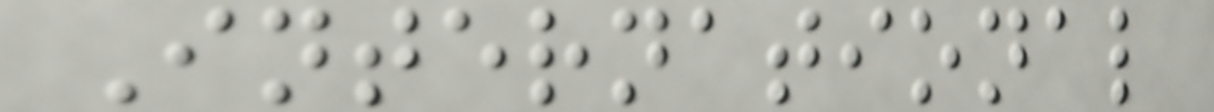International
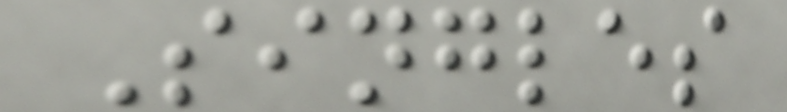Singles
